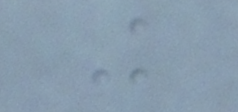K
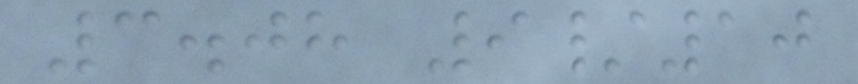3.08 9/10
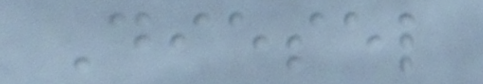Diesel
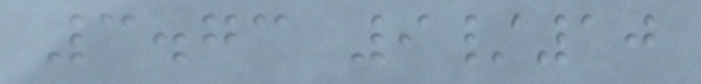3.73 9/10
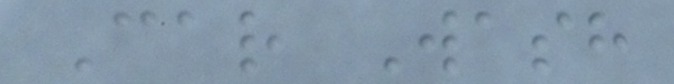Car Wash
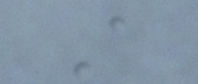A
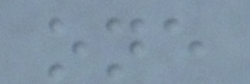one
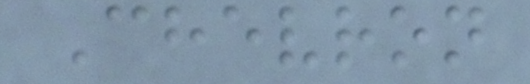Chevron
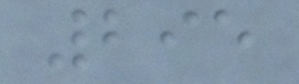295
